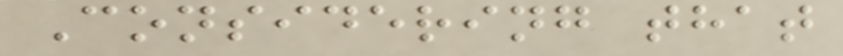Considering that
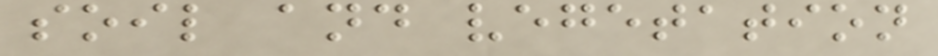soil and vegetation
